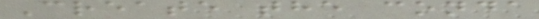Create the conda
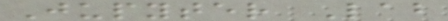Jupyter Lab
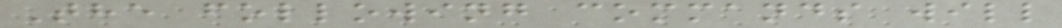The following commands will
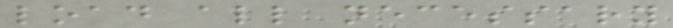load all necessary
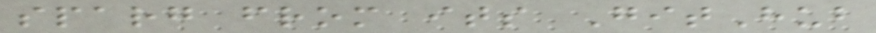sparg from its GitHub
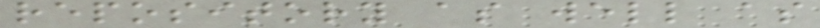repository as well as
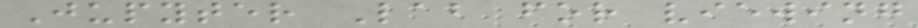Jupyter Lab for viewing
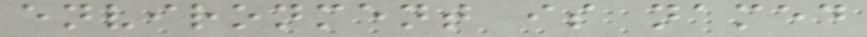environment is named
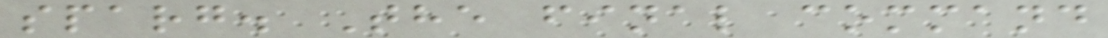sparg. The final command
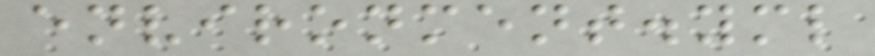environment.yml
